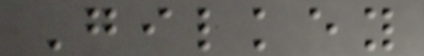Gilkey
